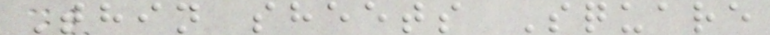Thin sheets Square
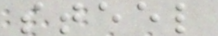steel
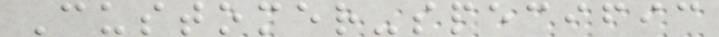Customer-specific
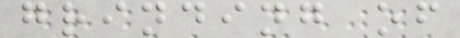grinding of
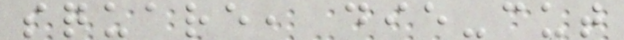square, die-cut
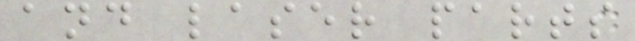and laser parts
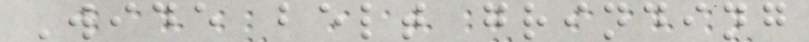Wide belt grinding
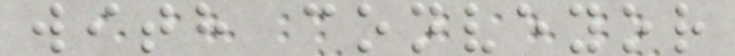with conveyor
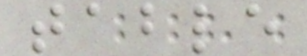table
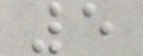5
